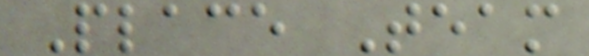Place Team
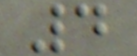4
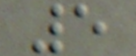5
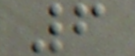6
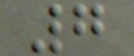7
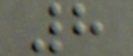8
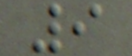9
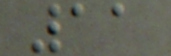11
